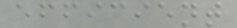efficient
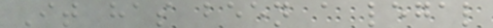It has been a legal
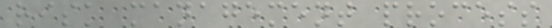risk management process
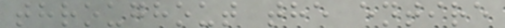throughout the entire
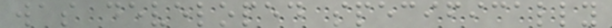was developed specifically
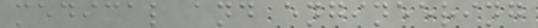medical and engineering
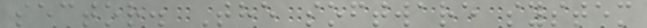sector. The software system
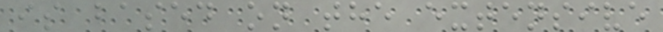is based on the extensive
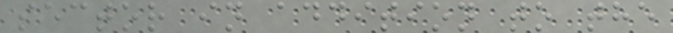sector in addition to the
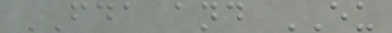FDA and EU
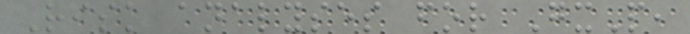Risk analyses for GxP,
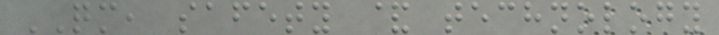QM, safety & technology
